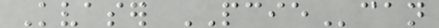Kvaser PCIEcan
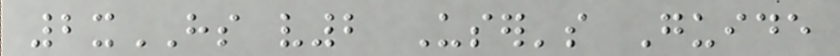2xHS v2 User's Guide
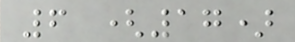6 (17)
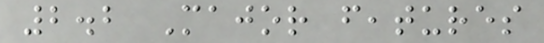2.2 Major features
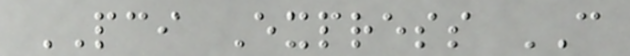PCI Express CAN
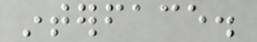interface.
